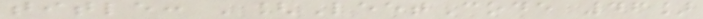title: '[LeetCode 46]
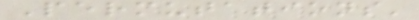Permutations'
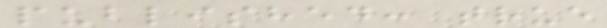published: true
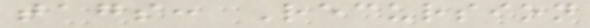tags: Recursion
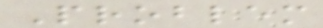Problem
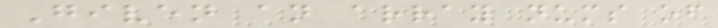Given an array nums of
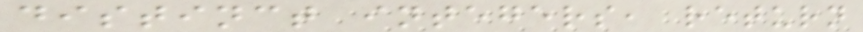distinct integers, return
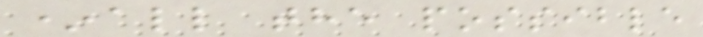*all the possible
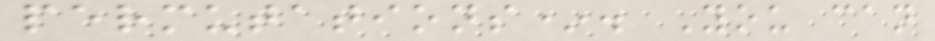permutations*. You can
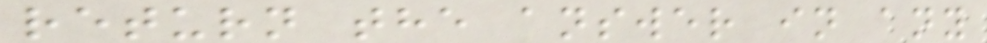return the answer in any
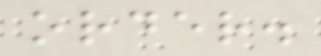order.
